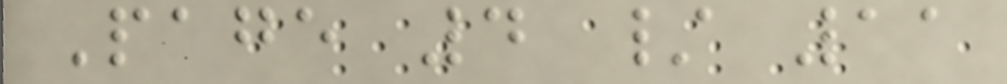Page 4 / 11
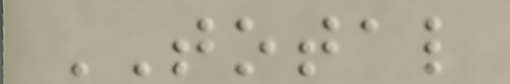TOTAL
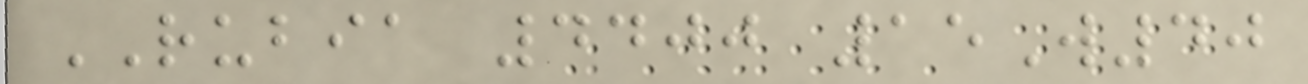RUBIA 4400 15W40
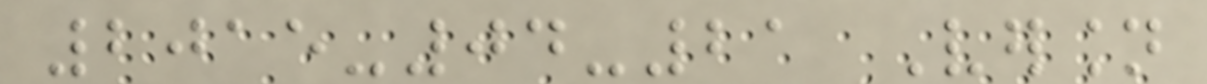2015-04-21 Version
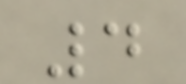4
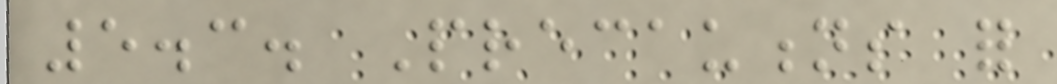5.3. Precautions for
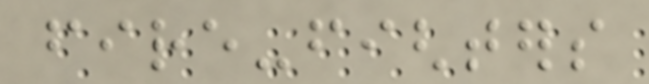fire-fighters
